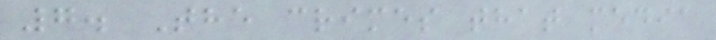7. The crimes that media
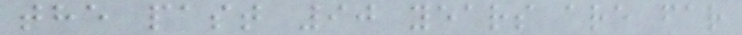the past 90 years are far
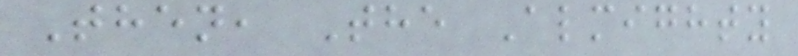Then, The Almighty
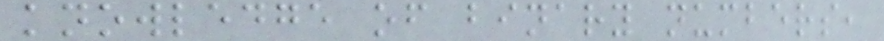knowledge of binary numbers,
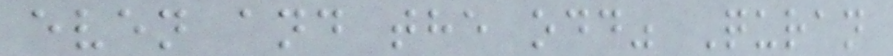even and the odd" Quran
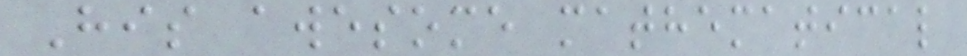His awesome mathematical
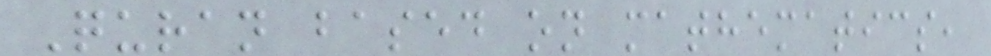Quran based on mathematics,
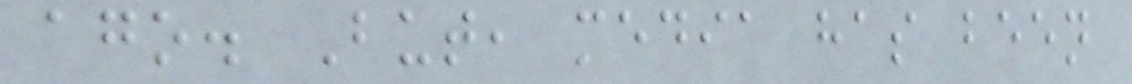ago. But, media has been
